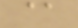@
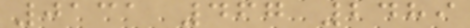0131 467 2489
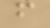f
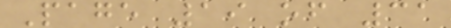Page 19 of 31
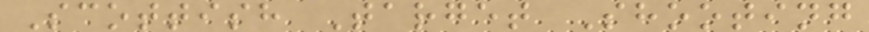Scottish Target Shooting
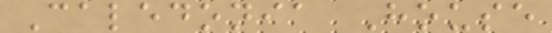Caledonia House
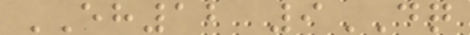EH12 9DQ
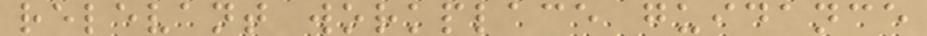relevant workplace guidance
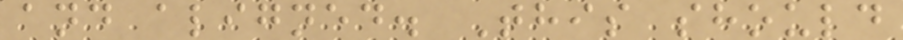and aligned. This should
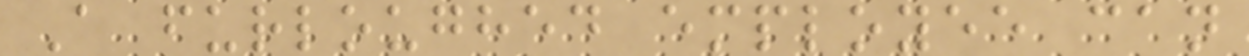A furloughed employee can
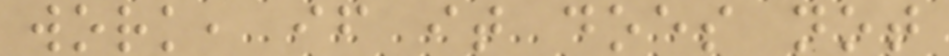work, if it does not
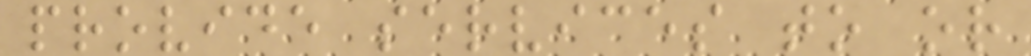provide services to or
